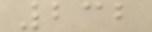232
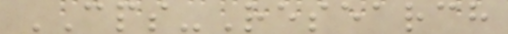CPS-Research
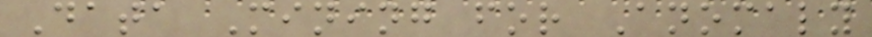Data Mining for Anomaly
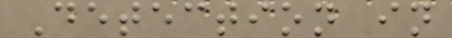Detection in
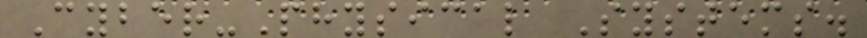Cyber-Physical Systems.
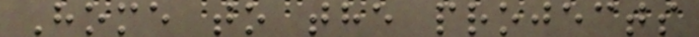Home to the projects
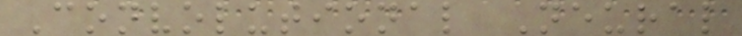Convolutional Neural
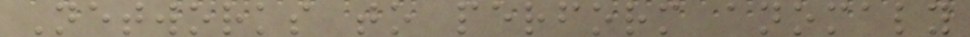Networks to perform anomaly
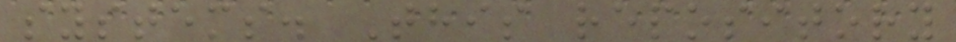systems. This repository
